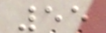55
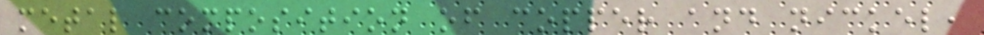metal composition of copper and nickel,
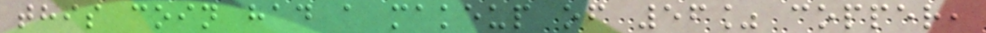this coin had a makeup of 56% copper,
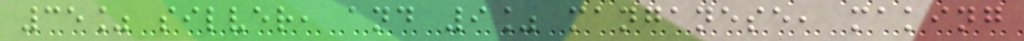35% silver, and 9% manganese, making
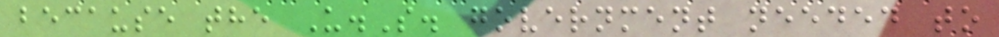because the U.S. government needed to
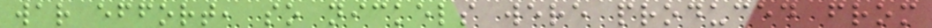war effort, so nickels were produced from
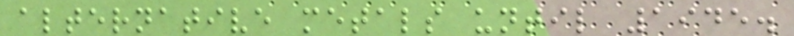alternative metals until 1945.
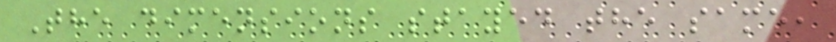The dimensions stayed the same,
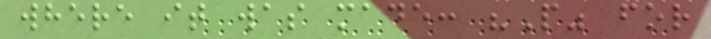where it was made: "P" for
